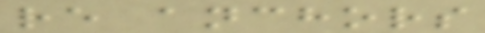re anchors
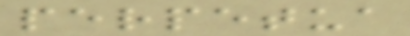perpetua
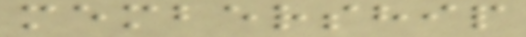membership
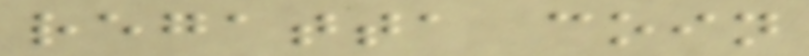regatta coin
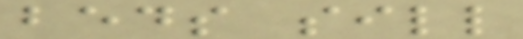beds sill
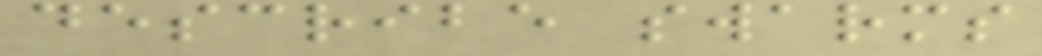describe swarms
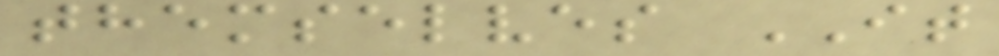themselves IT
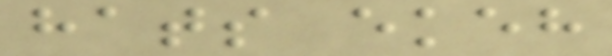hats ekeh
